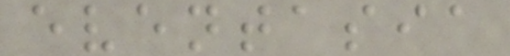eventasia
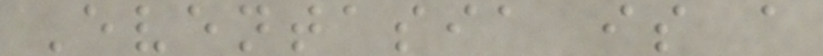Eventasia is a
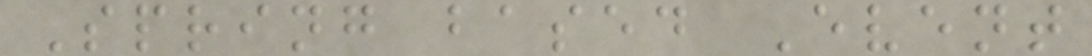Spring based Event
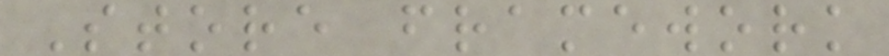Store framework
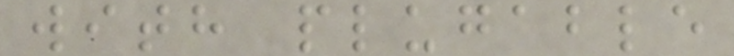with plugable
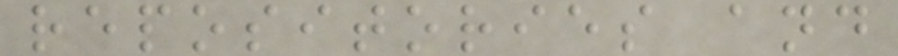repositories and
